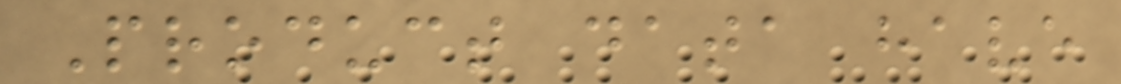Product data have
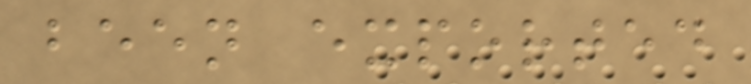been exported
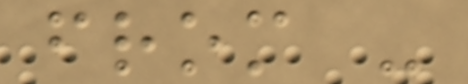from -
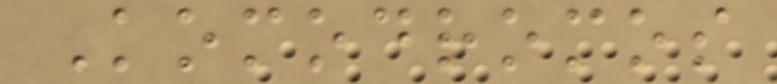Komodromos
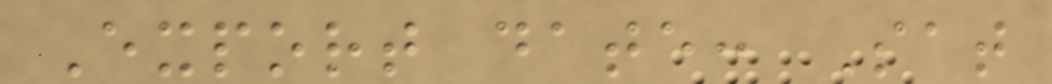Export date: Sat
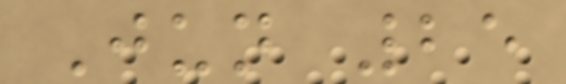Jun 25
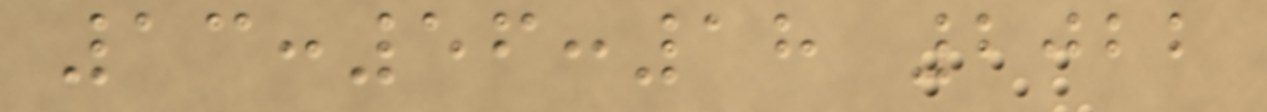13:56:18 2022
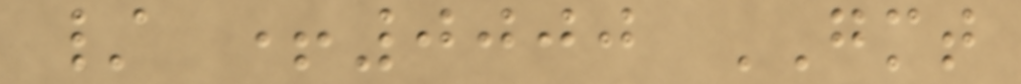/ +0000 GMT
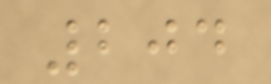204
